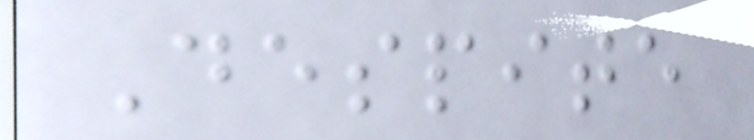Despite
